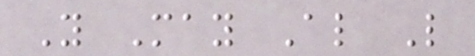You May Also Like
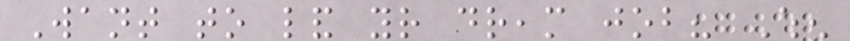Want to land your dream job? When
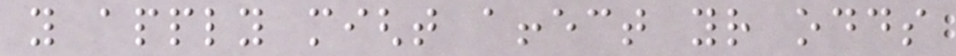you apply might affect your odds
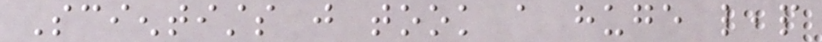Scientists just took a huge leap
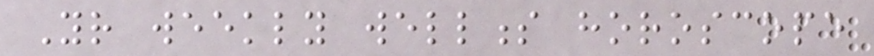Your weekly wellness horoscope
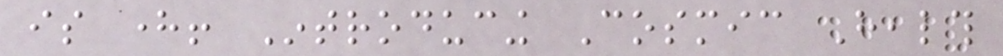is here! Introducing Cosmic Health
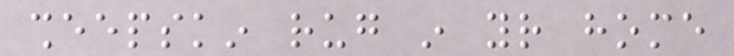sheepskin rug in your home
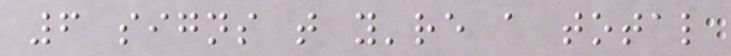6 signs that you're a total
